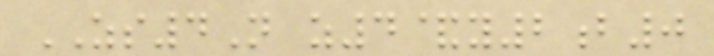ZS4N z4&y2b0
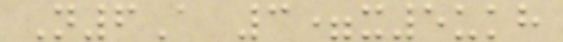N6A 3=x5ukh
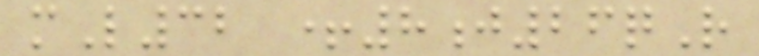mL32 +8j26qR
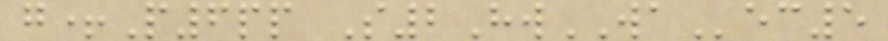g+P6pp S2HwWAec5
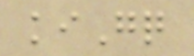kiGq
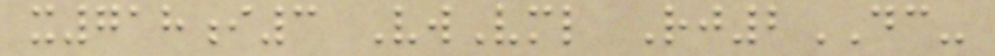x718i3 VwVml Rj2DC-
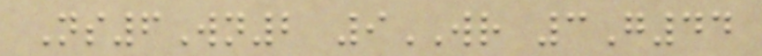Ns6Wn2 9WR 3G44
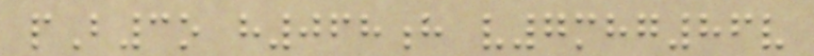pB3o h068h v7mhg86v
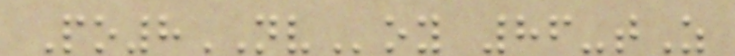Po8NVoy 86-tZ
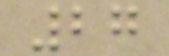27
